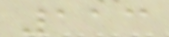113
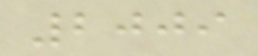2009
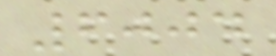6004
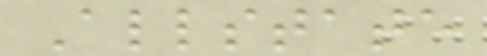Allstate
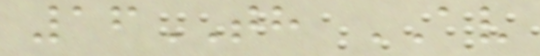16TH AV
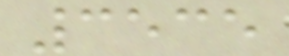3535
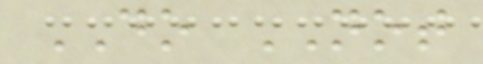DO NOT
